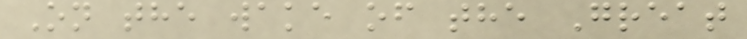On the wake of the Great
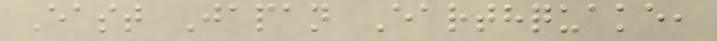East Japan Earthquake,
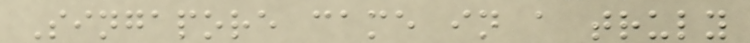Singapore came in a truly
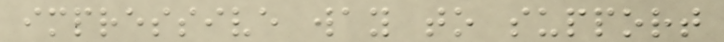impressive way to support
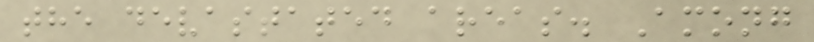the devastated areas. Among
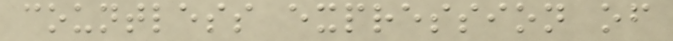countless expression of
